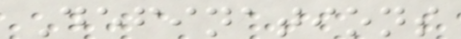Definations
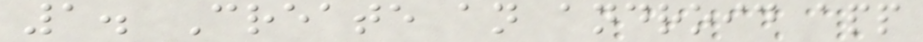1. Create an android app
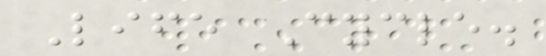Life Cycle.
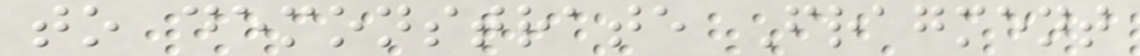to demonstrate Fragment
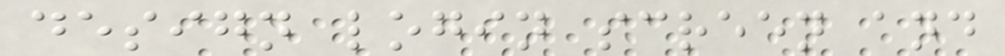design login screen and
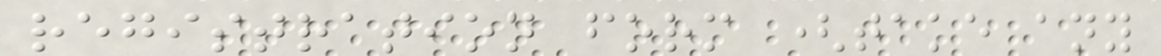registration form (take any
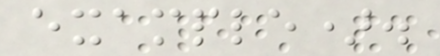example).
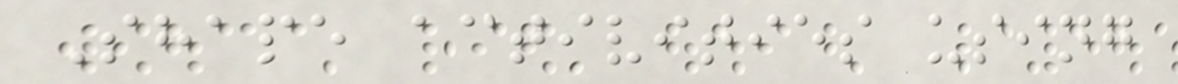Shape activities using
